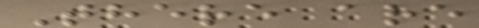There are
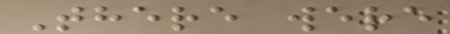There were
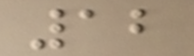12
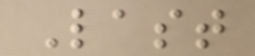Last
